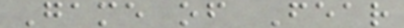Game of Fear
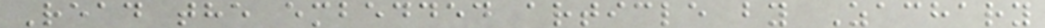Read the embedded article by Zachary
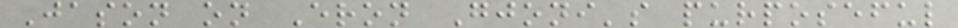Jason on Eron Gjoni's purposeful
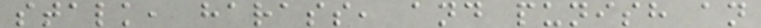stalk, harass, and punish an
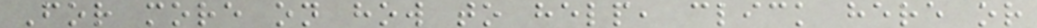For more on how to help, click here or
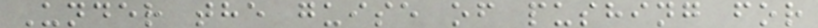Under the guise of pushing for
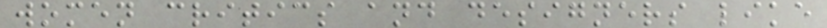women critics and designers like
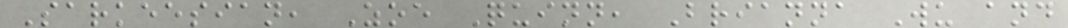Sarkeesian, Zoe Quinn, Brianna Wu and
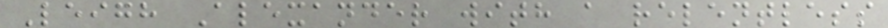Leigh Alexander with a relentless
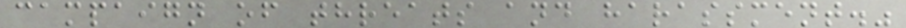campaign of threats and harassment."
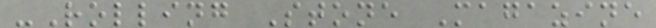-Rolling Stone Magazine
